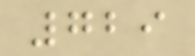729
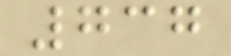737
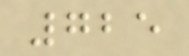725
